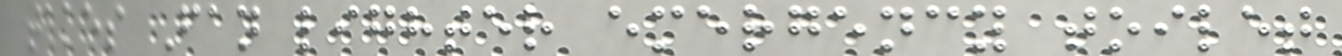takes Fan lighter emergency toilet
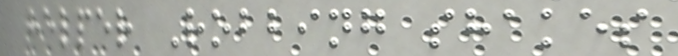helper Robbing shakes
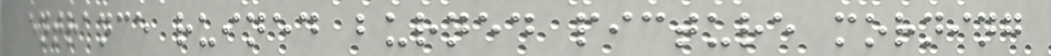entrance ruined burned picture morning
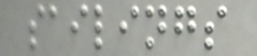sailings
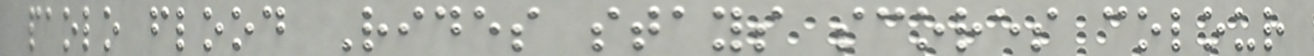paolo flood Rides stays scores colour
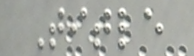Title
